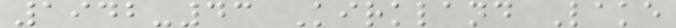1942-43 Kirkland Lake
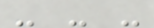- - -
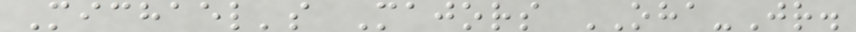Michael's Majors OHA-Jr.
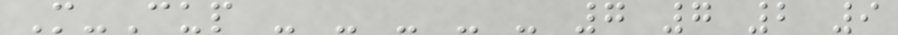M-Cup - - - - - 7 7 2 9
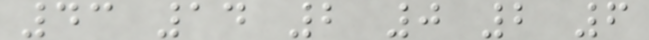43 14 2 0 2 6
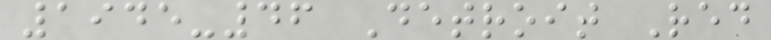1945-46 Detroit Red
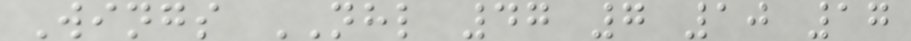Wings NHL 47 7 10 17
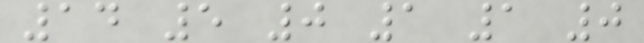14 5 0 1 1 0
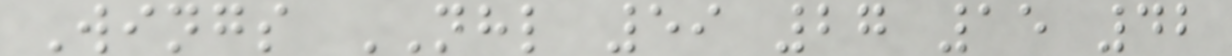Wings NHL 59 27 15 42
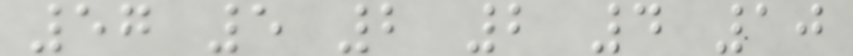57 5 2 2 4 10
